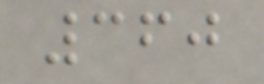360
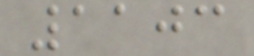1103
